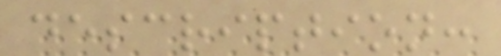description:
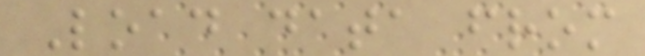Load data from
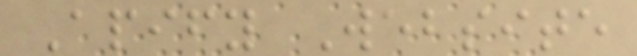Apify Website
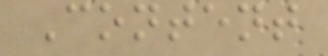Content
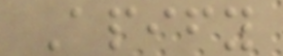Apify
